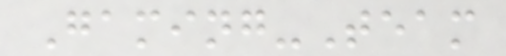Gaming-Team
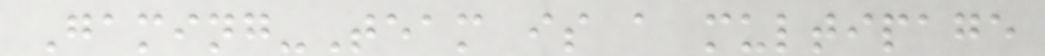Gaming-Team is a multipage
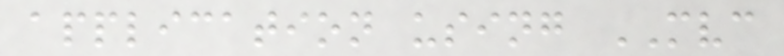application using MVC
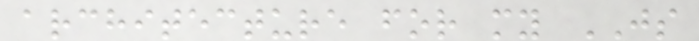architecture for my JS
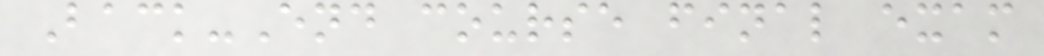Back-End course final exam
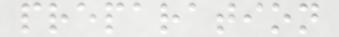preparation
